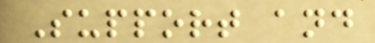Support and
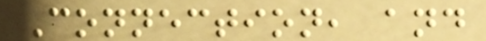Connection, and
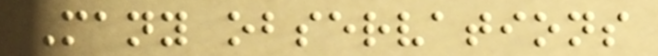Many observations
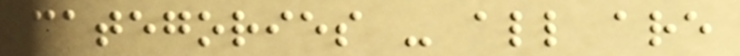categories - all are
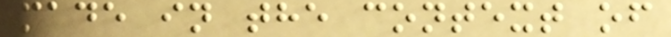made in the context of
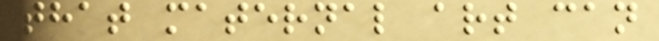that maternal art can
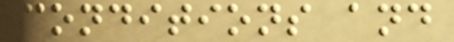conditions and
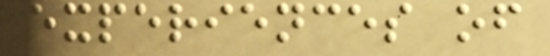experiences of
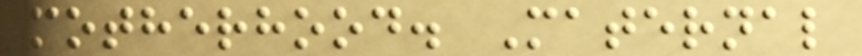motherhood. Maternal
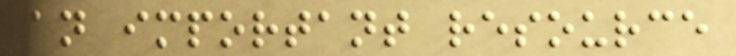an important resource
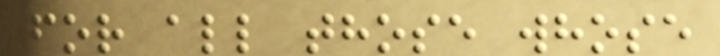for all those whose
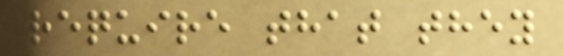require that they
